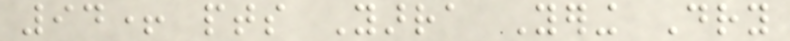94+ pts Yarra Yering Dry
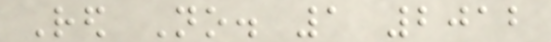Red No. 1 2012
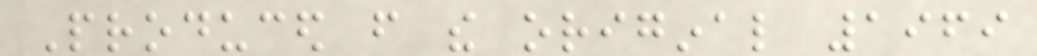Produced from the original 1969
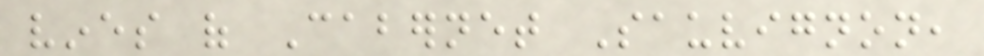vines of Cabernet Sauvignon,
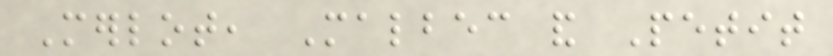Merlot, Malbec and Petit
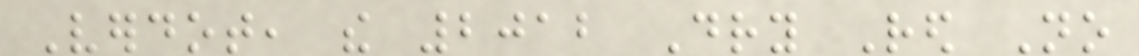Verdot, the 2012 Dry Red No
